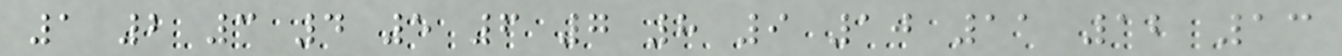1 2 3 4 5 6 7 8 9 10 11 12 13
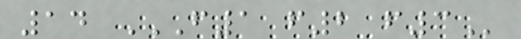14 F1 F2 F3
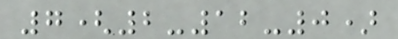7(2-12-0)
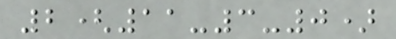2(11-3-0)
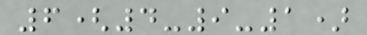6(4-9-1)
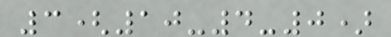3(10-4-0)
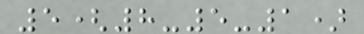5(8-5-1)
